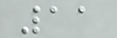11
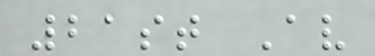21st Av
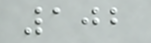102
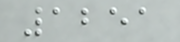1251
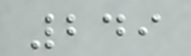249
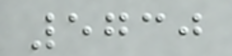5730
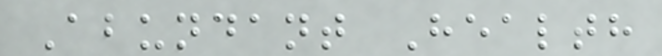Abundant Health
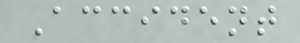Accident
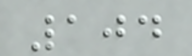104
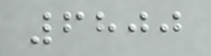6800
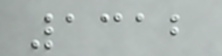1312
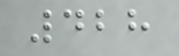428
